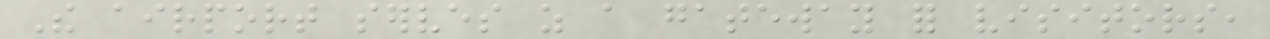The airport serves as a gateway for visitors,
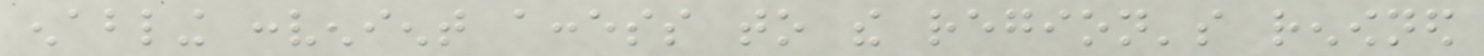enabling convenient access to the region's renowned
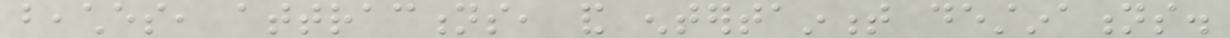beaches, attractions, and entertainment destinations.
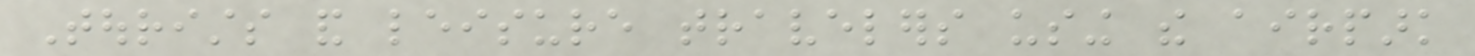Tourists and leisure travelers using the airpark
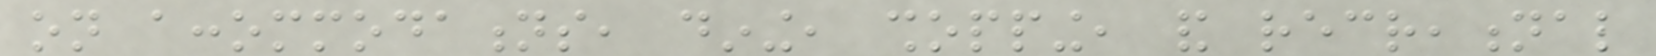on accommodations, dining, shopping, and recreational
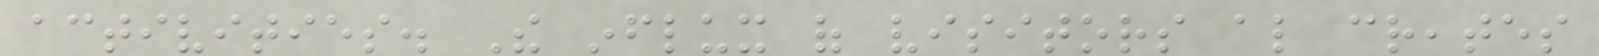activities. The influx of visitors also creates
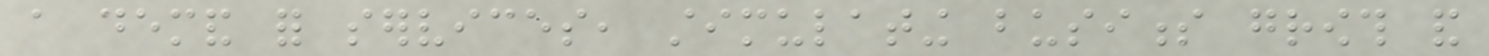a demand for services, stimulating business growth and
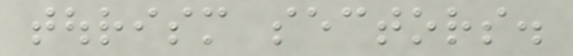tourism sectors.
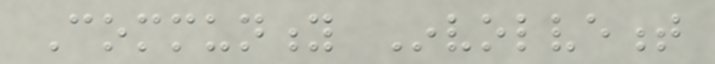Community Involvement
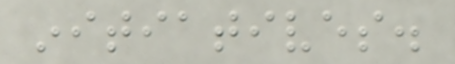initiatives.
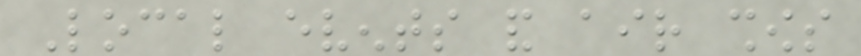Local events and air shows
